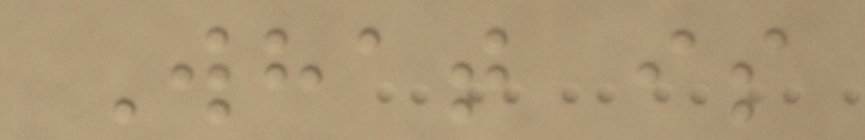What is
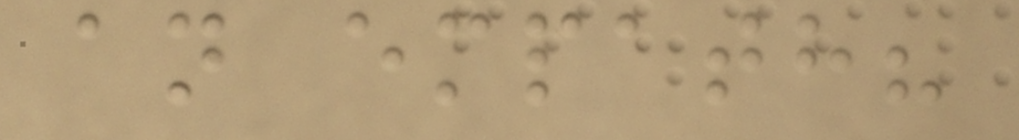an empath?
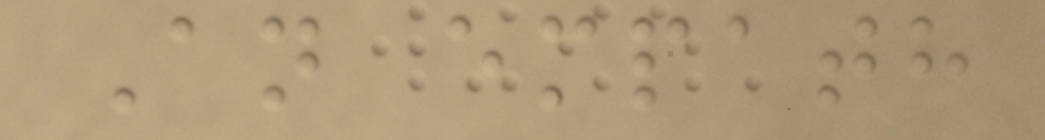An empath
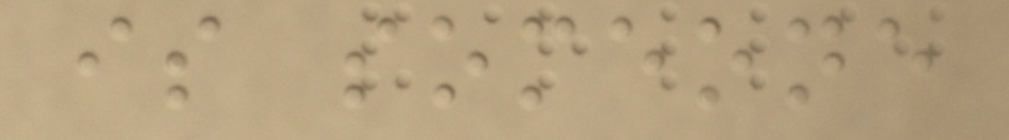is someone
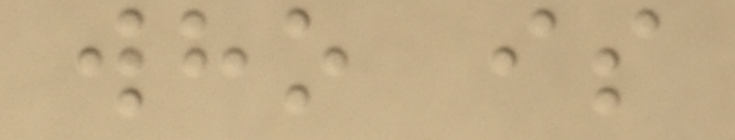who is
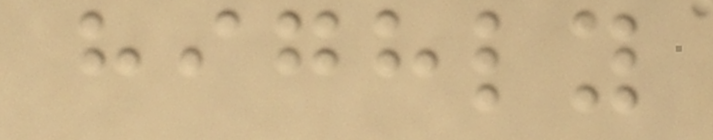highly
